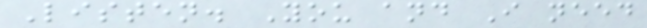Listen. You and I need
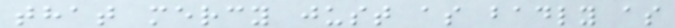that mercy just as badly as
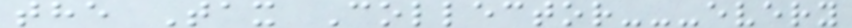the Tax Collector---every
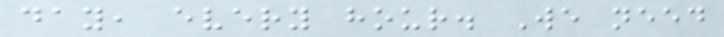day, every hour. We need
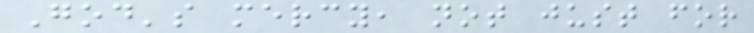God's mercy, not just for
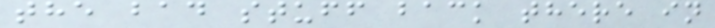the bad stuff back there in
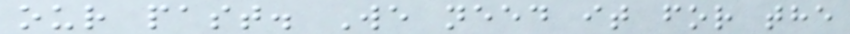our past. We need it for the
